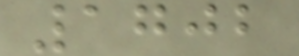1702
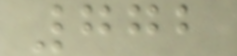772
